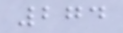274
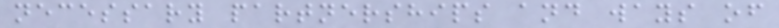necessary partnerships and ways of
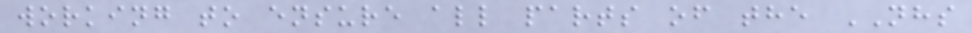working to ensure all parts of the NHS
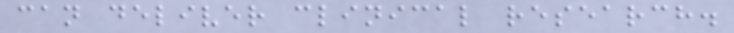can deliver clinical research.
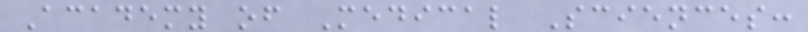Academy of Medical Sciences:
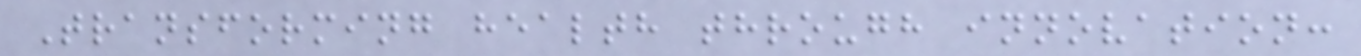Transforming health through innovation:
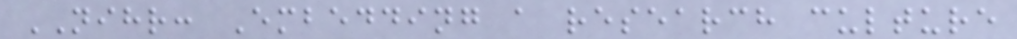NIHR: Embedding a research culture
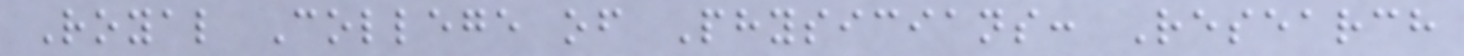Royal College of Physicians: Research
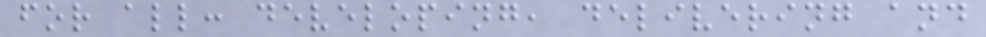for all: developing, delivering and
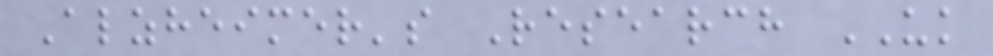Alzheimer's Research UK
